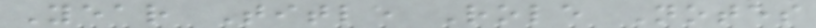Year Title Role Notes
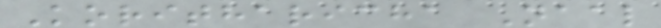Koritharicha Naal
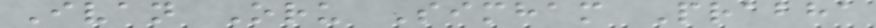Ivan Oru Simham Prabha
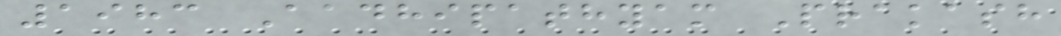1983 Aadhipathyam Prakash
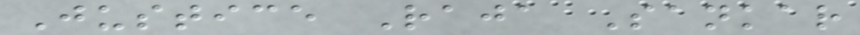Justice Raja Sankar
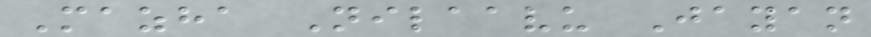Mazha Nilaavu Jayan
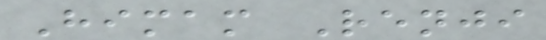Himam Renji
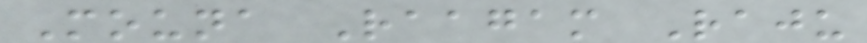Mouna Raagam Raju
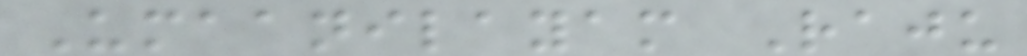Umaanilayam Raju
